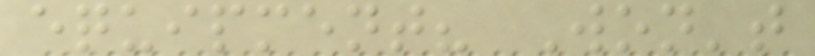equipment? Won't
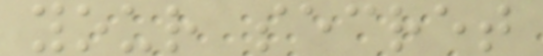your secret
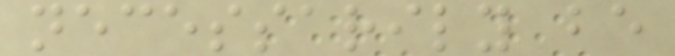necessarily be
